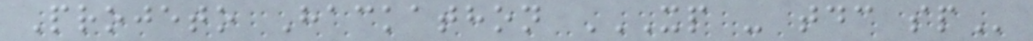Projeto Hackathon XP - TDC SP
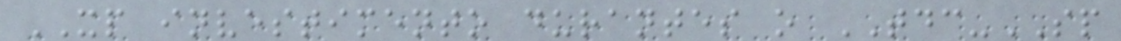XP investimento durantes o TDC-SP
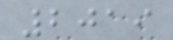2019
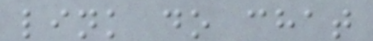link do chat
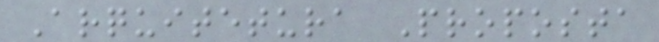Arquitetura Proposta
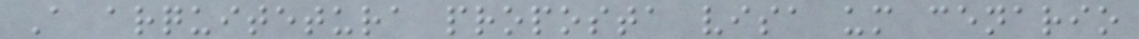A arquitetura proposta visa um cenario
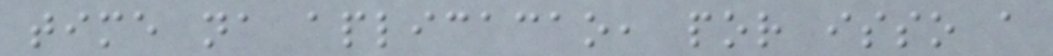time na aplicacao, por isso a
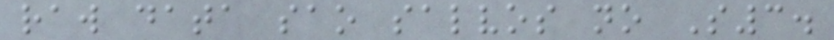raw data sao salvos no S3.
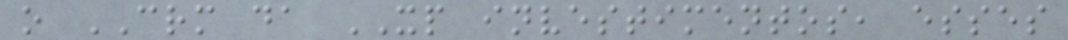o CRM da XP investimentos, esses
